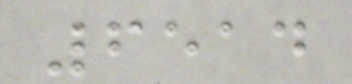6514
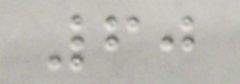60
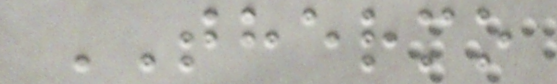THERMO
